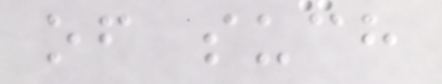of such
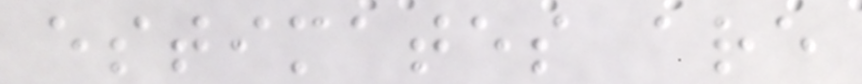estimates are
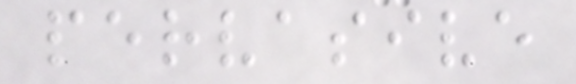pervasive
